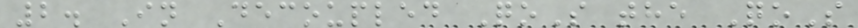2. In Decoupled QoS the QoS
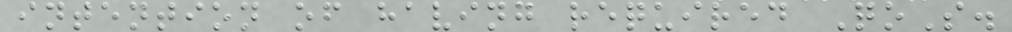intention of having required QoS.
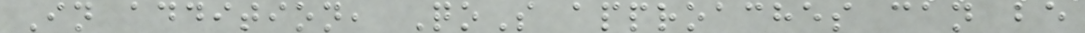In addition, QoS approaches can be
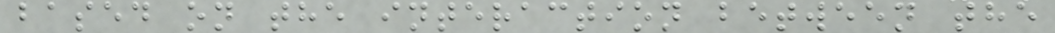based on the interaction between the
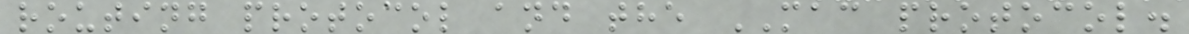routing protocol and the MAC protocol.
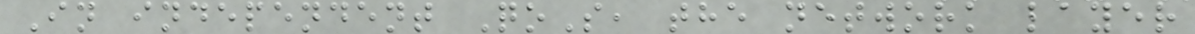In independent QoS, the network layer
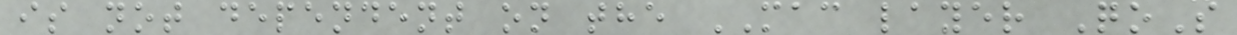is not dependent on the MAC layer QoS
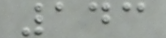143
